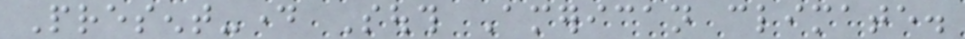Present-day South American climate.
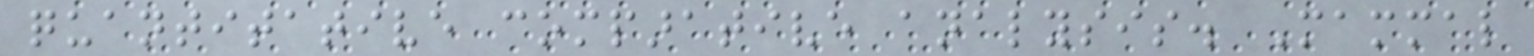quantitative comparative analysis. Mammal
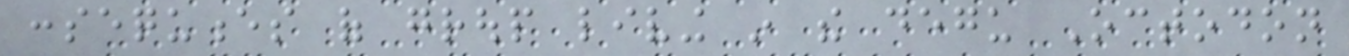consequences of group living in the degu Octodon
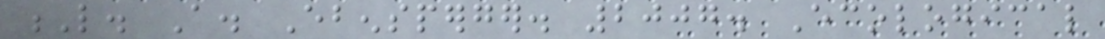L. A. Ebensperger. 2007. Ecological
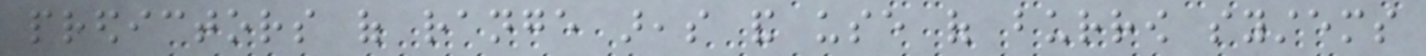predictors of range areas and use of burrow systems
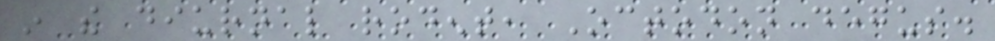in the diurnal rodent, Octodon degus.
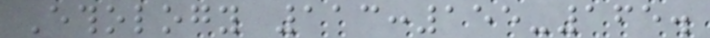Ethology 113:155-165.
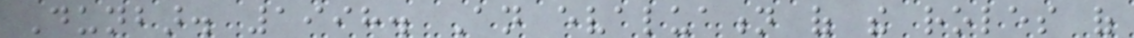Dunbar. 1998. An evaluation of the roles of
